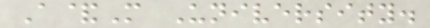A&M University.
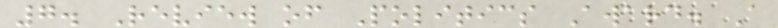7. Review of Politics Award. A
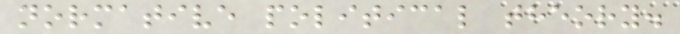normative political theory.
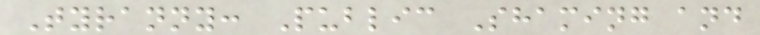Tyranny: Public Shaming and
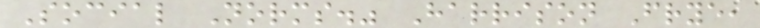Social Norms." Harrison Frye,
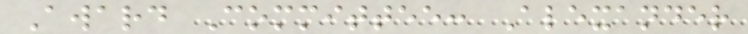Award Committee: Alexander
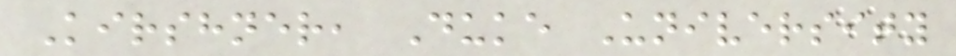Kirshner, Duke University
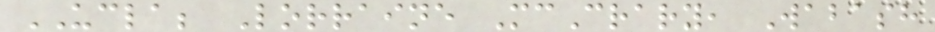UCLA; Lorraine McCrary, Wabash
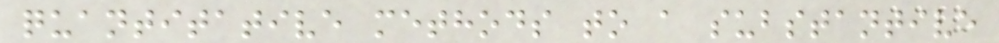quantitative methods to a substantive
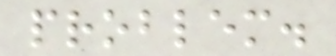problem.
